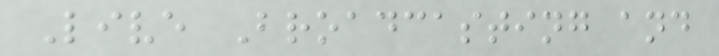Live Broadcasting and
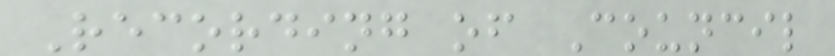Recording of Council
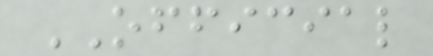OFFICIAL
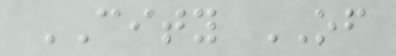CITY OF
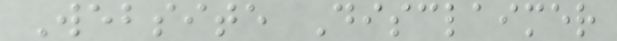Website Disclaimer
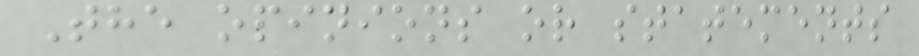The opinions or statements
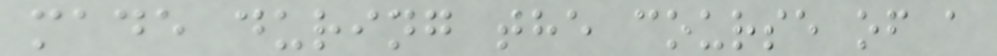made during the course of a
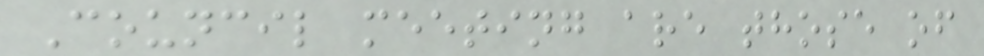Council meeting are those of
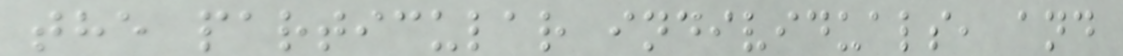the particular individuals, and
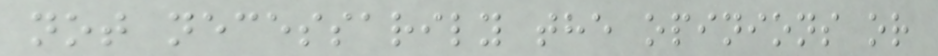not necessarily the opinions or
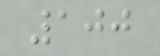100
